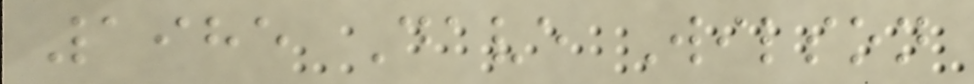1985 Dave Wilson
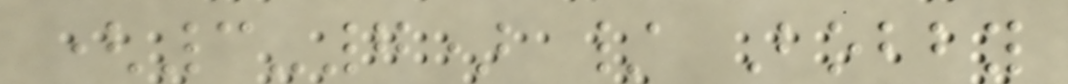(3-7) / Bobby
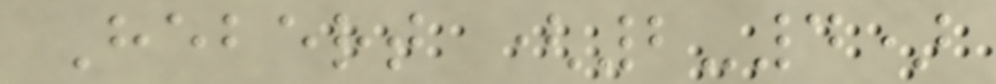Hebert (2-4)
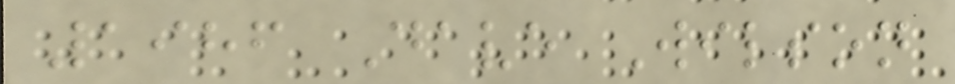1986 Dave Wilson
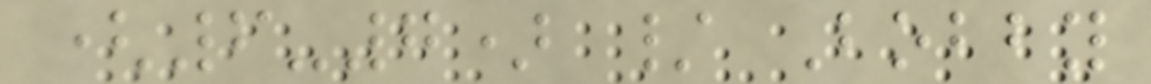(6-7) / Bobby
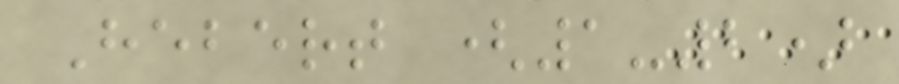Hebert (1-2)
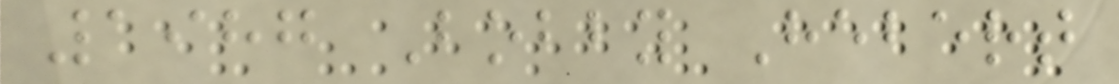1987 Bobby Hebert
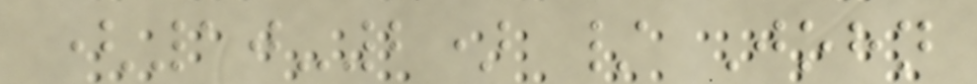(10-2) / John
